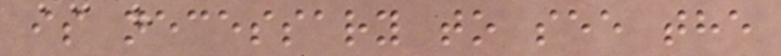is necessary to see the
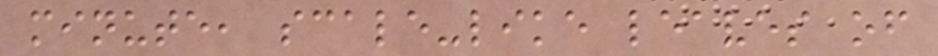minute, scale-like leaves of
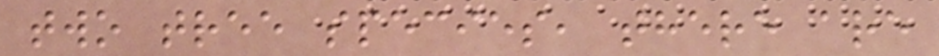two tree species, there are
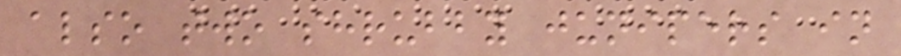also two shrubby junipers in
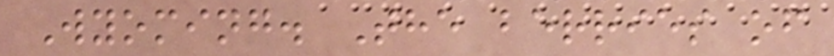Wyoming. The berries of
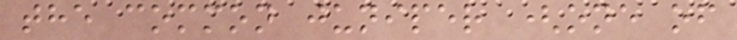the common juniper (one of
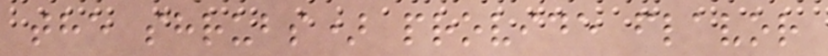the shrubs) provide flavor
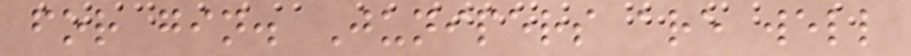for gin. Junipers are well
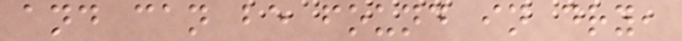and can be found in dry,
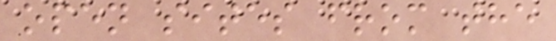open sites from the
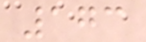173
